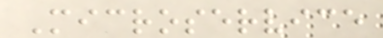Microservice
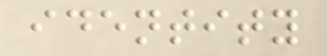identity
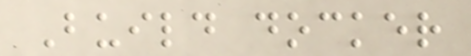Build docker
